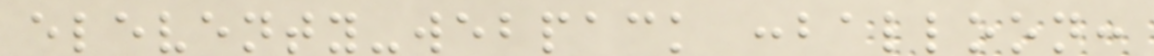eleventy-webpack :balloon:
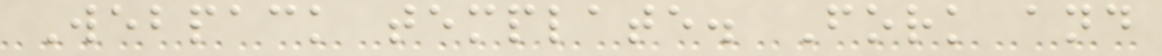Webpack template. Fork and
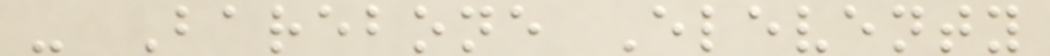- Barebone Eleventy
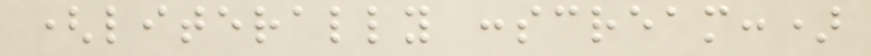(literally :scream:)
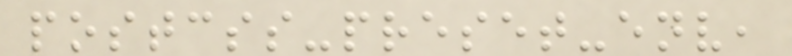postcss-preset-env,
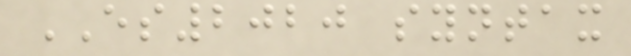ES2020 syntax
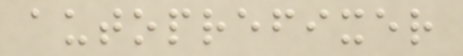autoprefixer
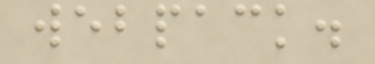webpack.
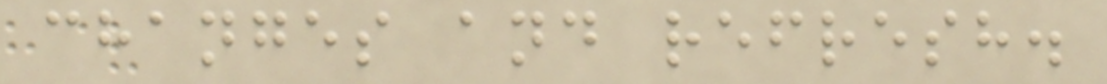changes and refresh.
